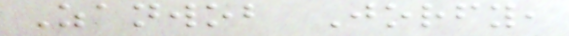Zanwob Jorfy,
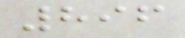896
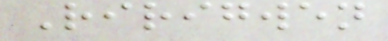Ririgwen
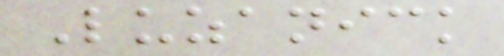Luzanick
